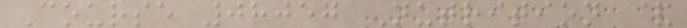Course 08057 Nutrition &
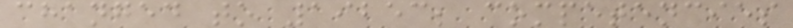changed to 19253; competencies
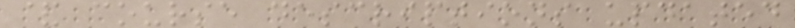& course descriptions updated
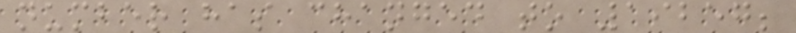number has changed to 19257;
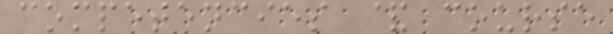competencies & course
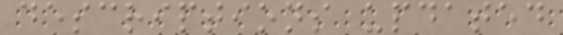descriptions updated
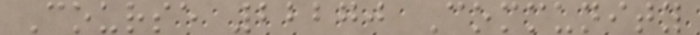Course 22270 Community
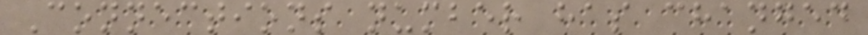Connections number has changed
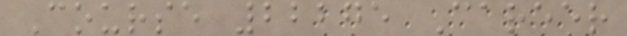Course 22275 Career
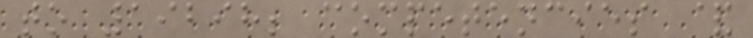to 19298; competencies &
